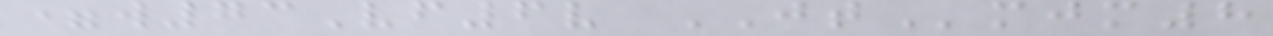=w73Vf6v JTmjm8
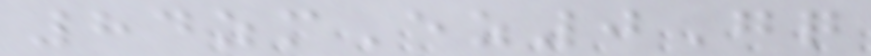84zmEz0Gq
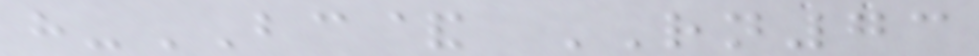h-BC& RN73
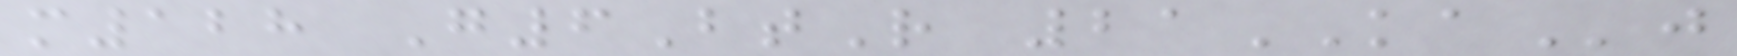m128 G6BtR 21KAj
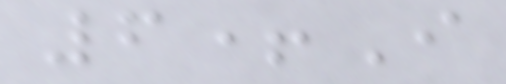6+I
